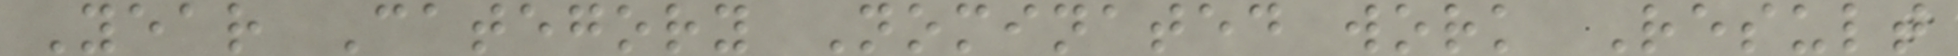Year Category Nominated work Result
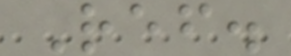Ref.
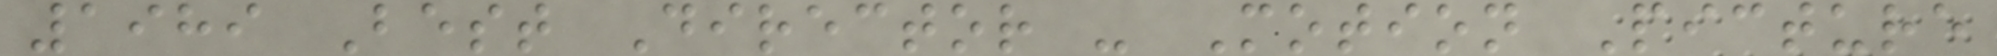1989 Best Director - Motion Picture
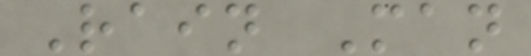Rain Man
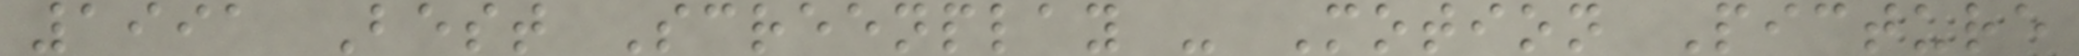1991 Best Screenplay - Motion Picture
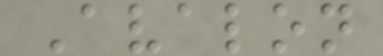Avalon
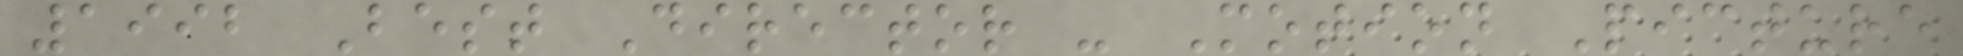1992 Best Director - Motion Picture
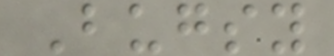Bugsy
